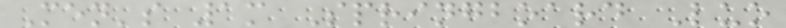Men's 1m Springboard Luo
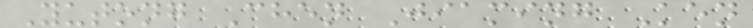Yutong Chen Jiaming Ken
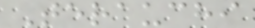Terauchi
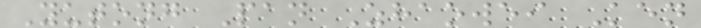Yutong Pan Zhaowei Ken
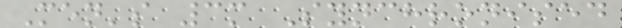Men's 3m Synchronised
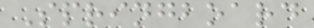Springboard
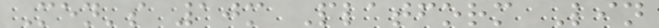Men's 10m Platform Lin
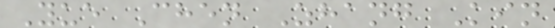Yue Chen Zhang Kin
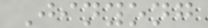Jinyong
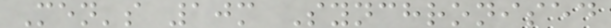Men's 10m Synchronised
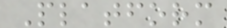Platform
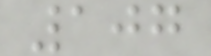107
